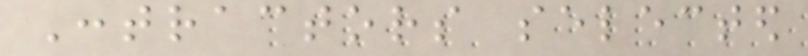Contractors selected
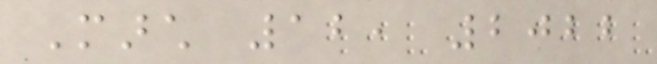March 12, 2022
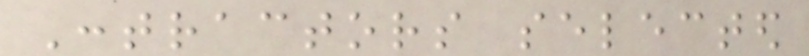Contractors selected
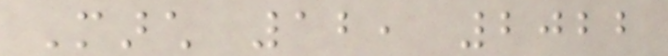March 12, 2022
